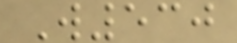W530
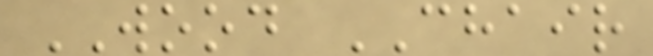WOOD CHAIR
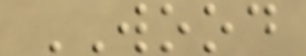WOOD
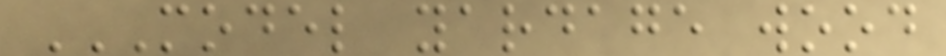MODEL YARDAGE WOOD
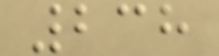238
